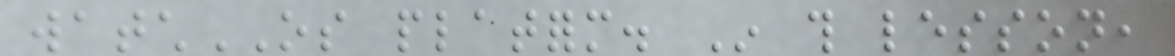watchOS platform. In this lesson,
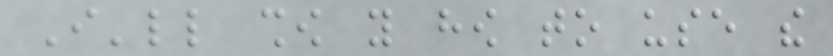I'll show you how to use the
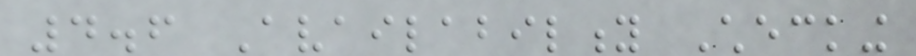4.6 Availability Checking
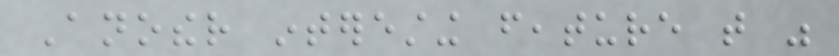Another interesting feature that was
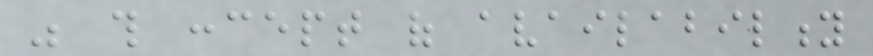was this concept of availability
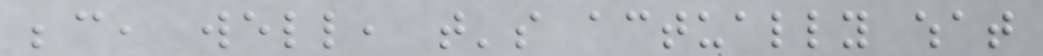because, well, that's actually what
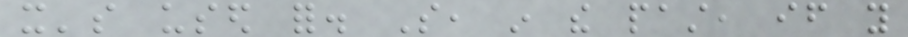it's used for. So, in the past, if you
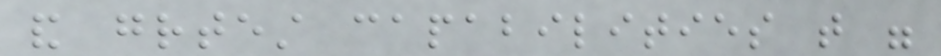and greatest capabilities that were
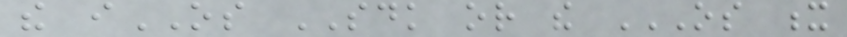the iOS SDK or the OS X
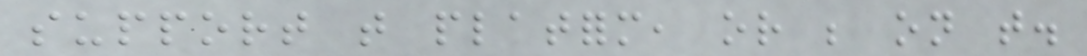support that platform, or be on that.
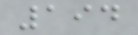194
